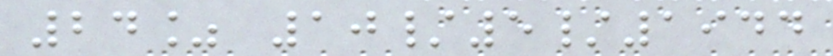24% 10/5/1944
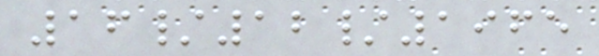16/12/1965
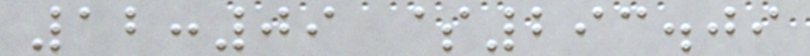12:09 $293.09
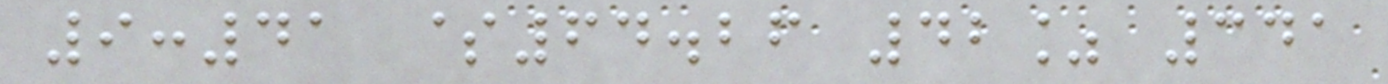9:41 $64.26 42% 341
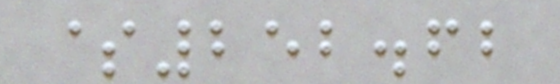$252.62
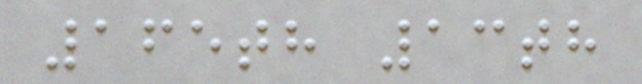165th 13th
